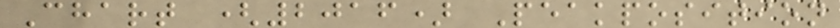Chart (2016) Peakposition
